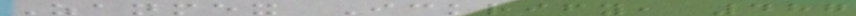Zanmex Ickrify, 487
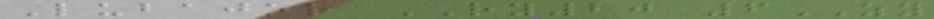Lubajor RY20 6ZY
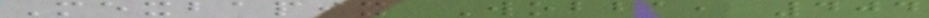Mexbapix Wobba, 404
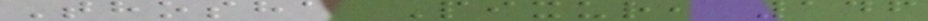Thosha Pixur, 146
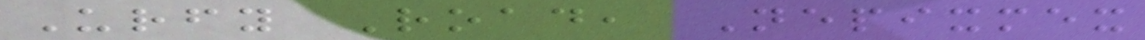Urfy Road, Nepixmex
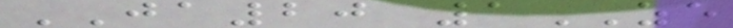JA20 1ZE
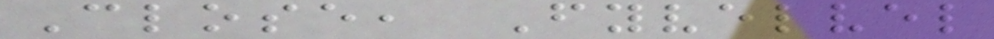Close, Fyvelvel
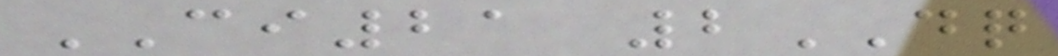CI21 2DQ
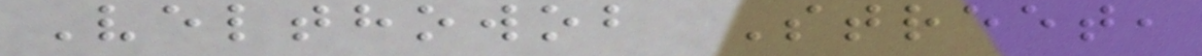Velthowob Street,
